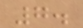7.
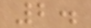2.
